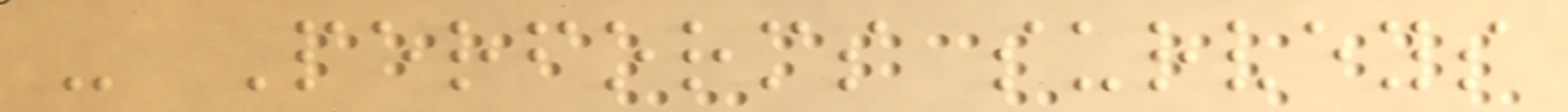- Performs surveys
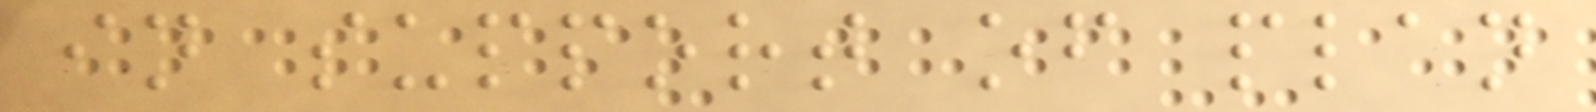in support of plan
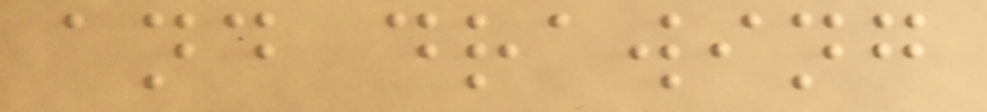and drawing
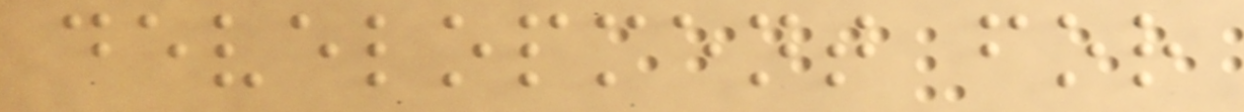development for
